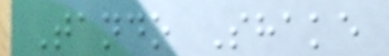Tando Shake
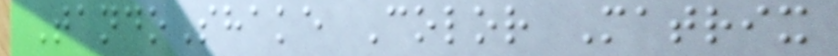TandoShake Color Matrix
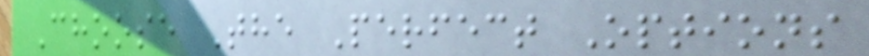Choose The Perfect Options
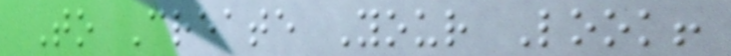To Create Your Look!
